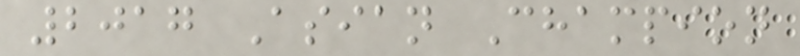2017 Asian Champion
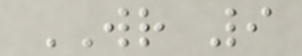WR 9
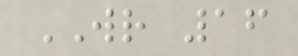WR 16
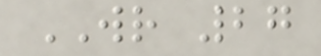WR 27
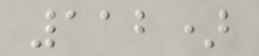112)
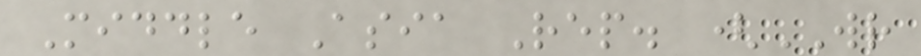Middle Asia Rep. (WR
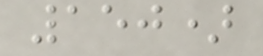150)
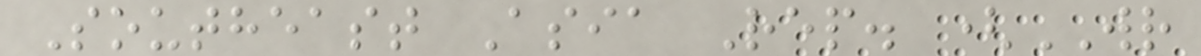Southeast Asia Rep. (WR
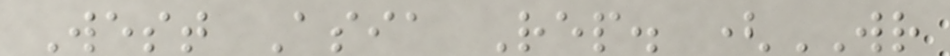West Asia Rep. (WR
